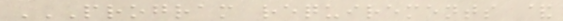PROGRAM REQUIREMENTS &
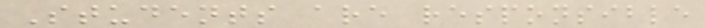Students are responsible
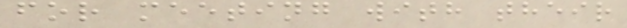for meeting with their
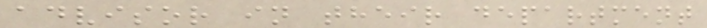advisor in their department
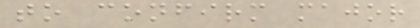to confirm major
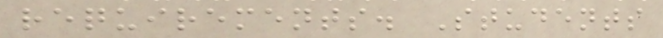requirements. Students
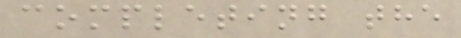completing the
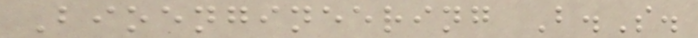Bioengineering B.S.
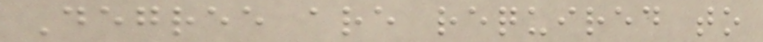Degree are required to
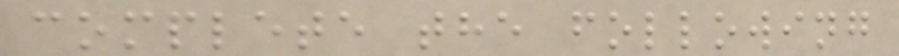complete the following
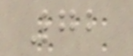72
